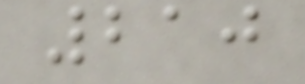210
